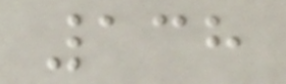138
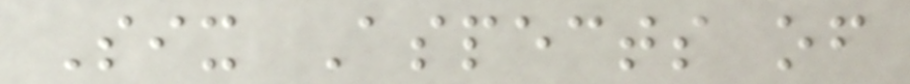Six Aspects of
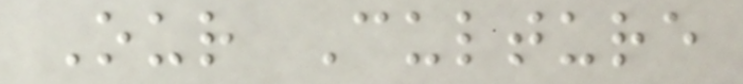Our Culture
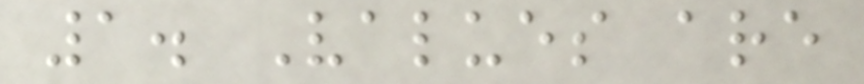1. Values are
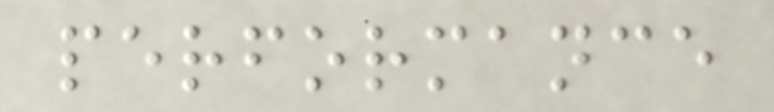performance
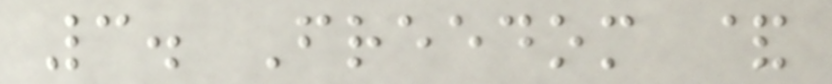3. Freedom &
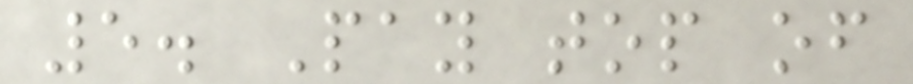5. Pay top of
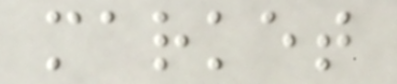market
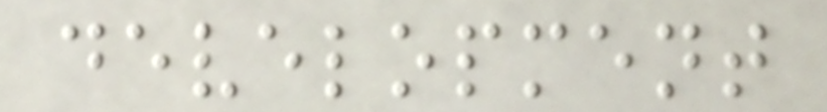development
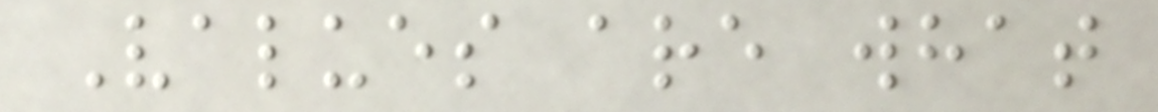Values are what
